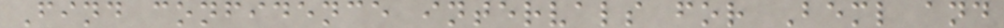Find confidence intervals for Beml and
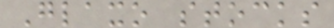Glaxo stocks
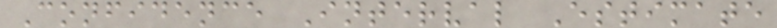Confidence Interval Estimate
